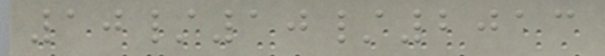10/10/2013
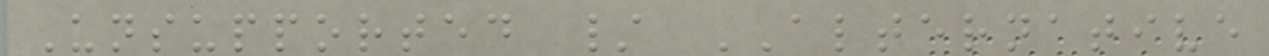Unsupported / ALTERNATIVE
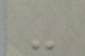-
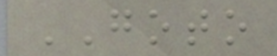GOTO
